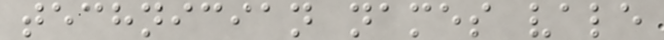technician names vale
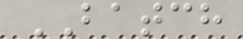BATCH
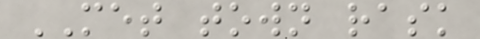MET town rask
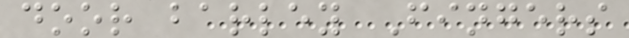door barley Fingers
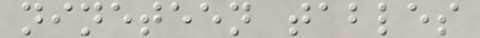nineteen tables
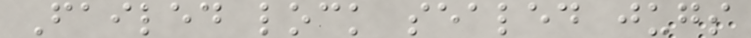Failed lock sealed jugs
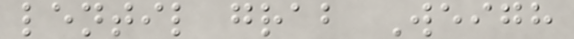lentil grab Weigh
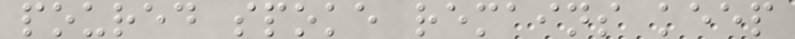poured spoke remains keep
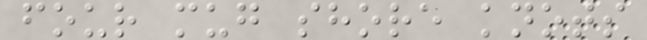four mug shore knots
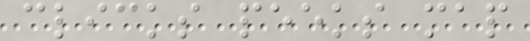clicks peeks map
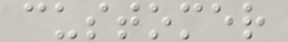customer
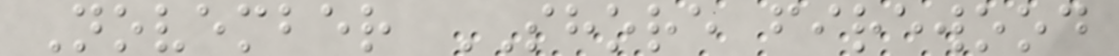November SHORE firewood
